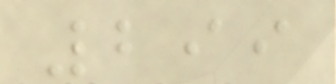299
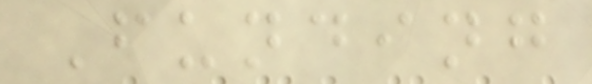Funding
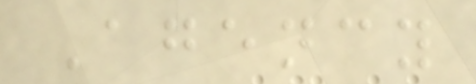Agency
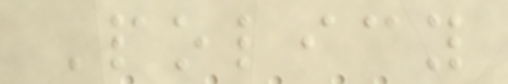Policy
